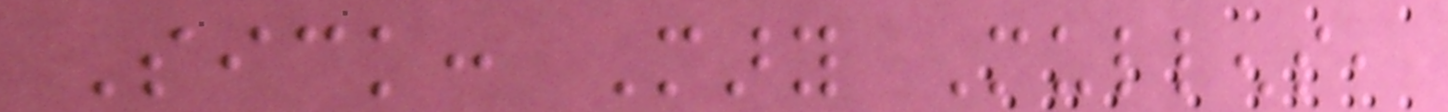Sick: Mary Mullens,
